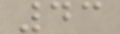43
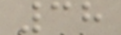38
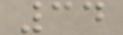34
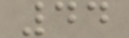44
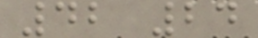42 24
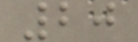20
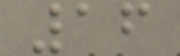16
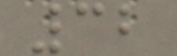32
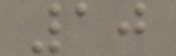10
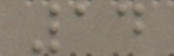14
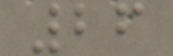26
